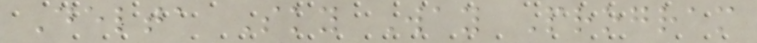Delta Sky Way Program
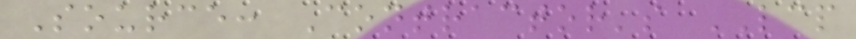Source: Contractor's LCP
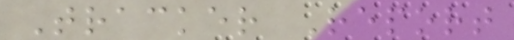Tracker Report
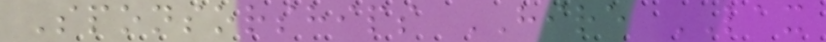Sponsorships HIRE LAX
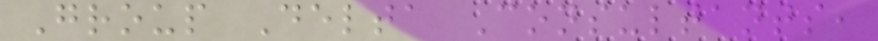Group Delta Consultants,
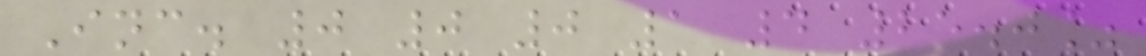Inc. 0 0 0 1 4 25.0%
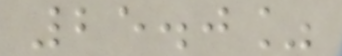25.0%
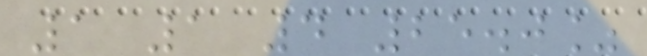1 1 4 25.0%
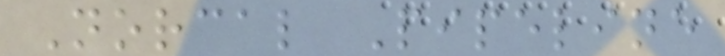Norcal Pipeline
